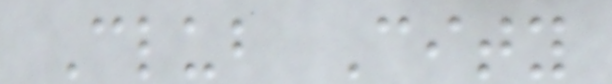Club City
